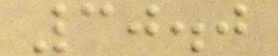30.0
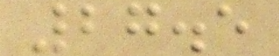27.5
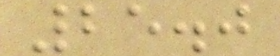25.0
